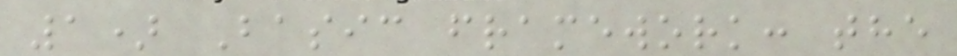1) Basic framework: the
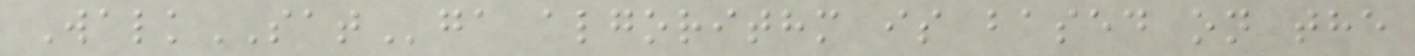WalkSATga algorithm is based on the
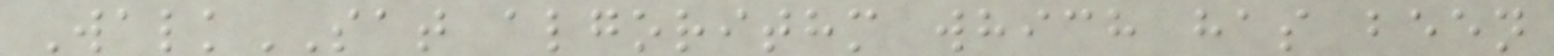WalkSAT algorithm which has been
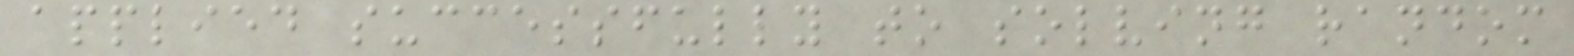applied successfully to solving random
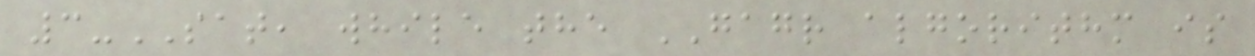3-SAT, while the GAGR algorithm is
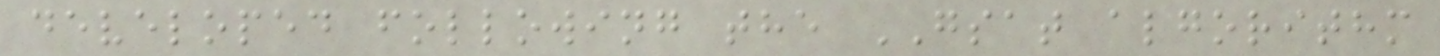developed following the GSAT algorithm
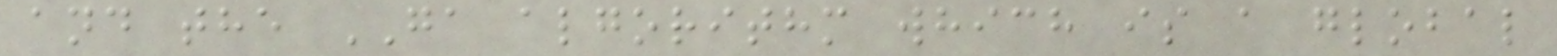and the GA algorithm which is a global
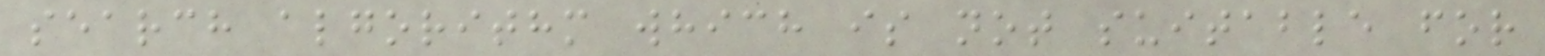search algorithm which is not suitable for
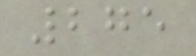275
